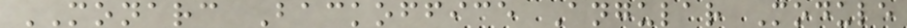MONARC Backoffice Angular Module
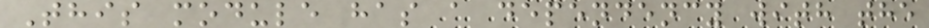This module has a dependency with the
